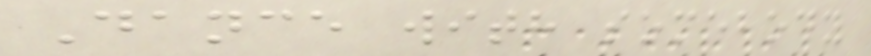Dance with somebody
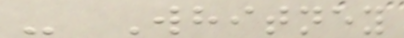- Whitney
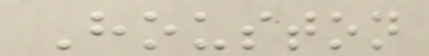Houston
